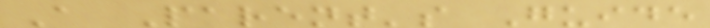A Parent's Guide
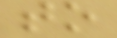to
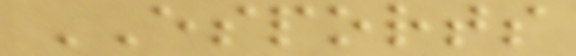ESPORTS
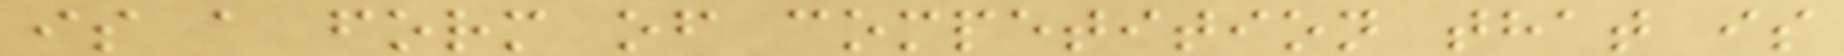is a form of competition that is
